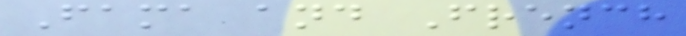Fama and French
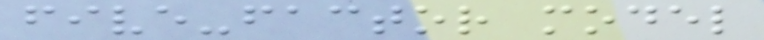five-factor model
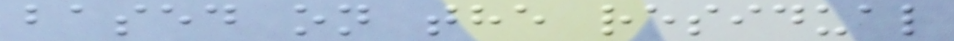based on the residual
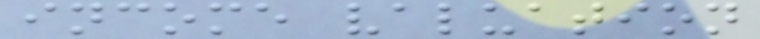income valuation
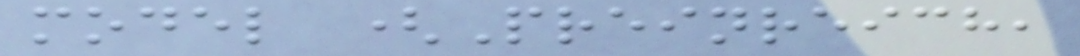model (Preinreich,
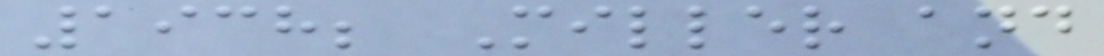1938; Miller and
